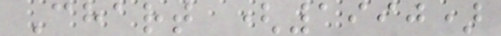Chart (1990)
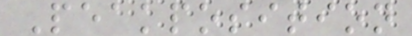Peakposition
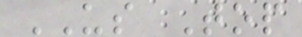US Top
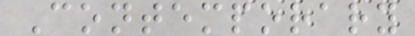Contemporary
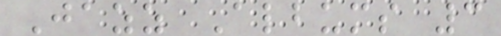Jazz Albums 3
